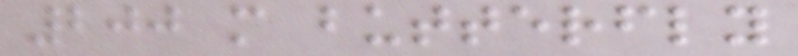200 m butterfly
